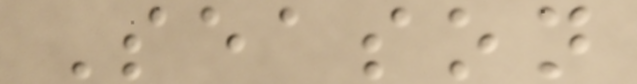Season
